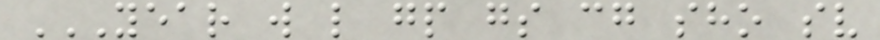YEAR W L GP GS CG SHO SV
